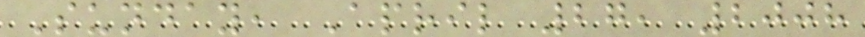Sunday, April 27, 2008
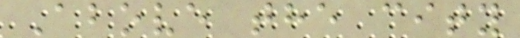Above the city
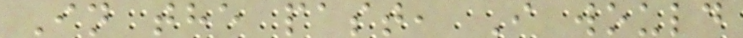In the past, I would
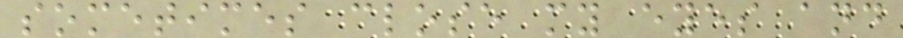sometimes close my eyes and
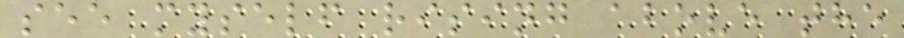see myself rising above the
